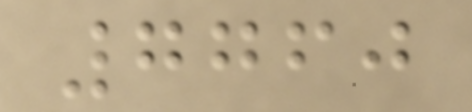7760
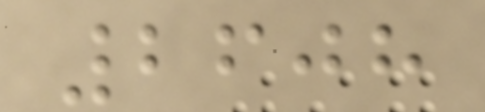2608
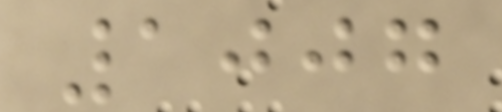1007
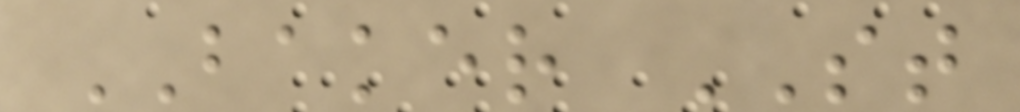BAKER ST
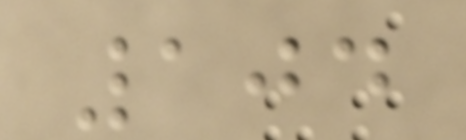104
